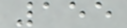155
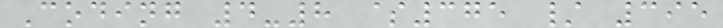Coding 4-8 $375 / 395
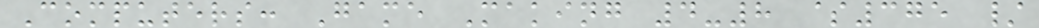Computers: Game Making 4-8 $375 /
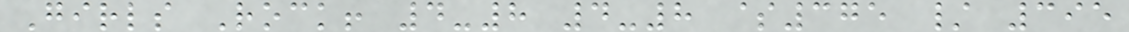Girls Rock! 4-8 4-8 $375 / 395
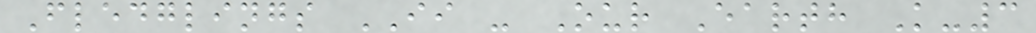Fledglings II - Our Earth K-3
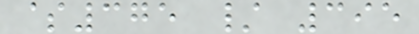$375 / 395
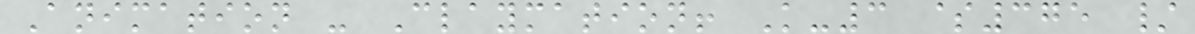Animation - Claymation! K-3 $375 /
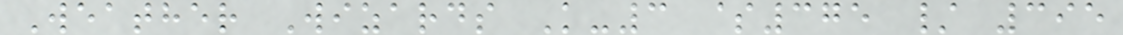Weather Wizards K-3 $375 / 395
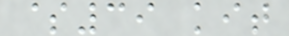$39 kit
